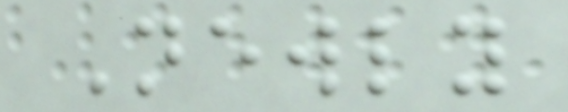Newly
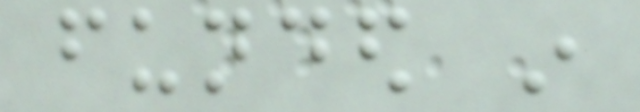funded in
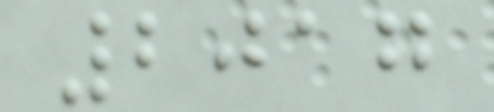2017
